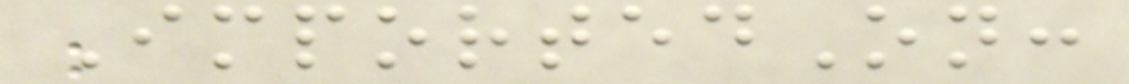ImportedOn:
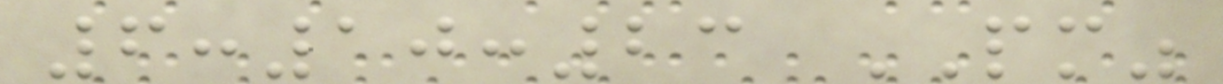6:10:23 PM"
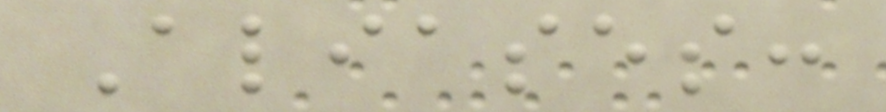Aliases:
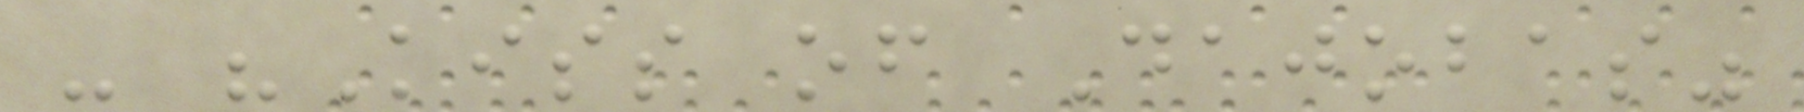- "Kiss of Dajobas"
